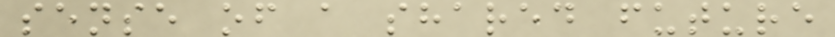sense of a shared future
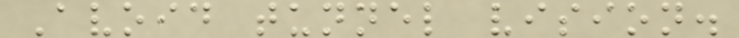Avoid tunnel vision.
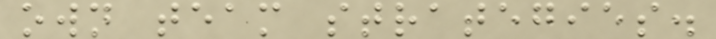own team strategies.
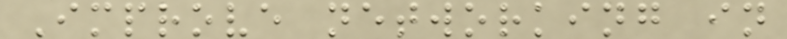Improve networking in
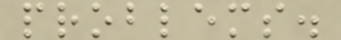problems.
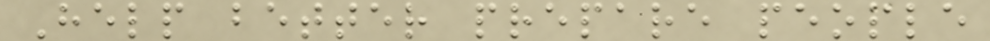Help better prepare people
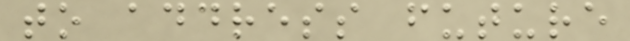to address future
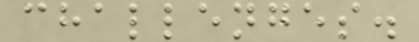challenges.
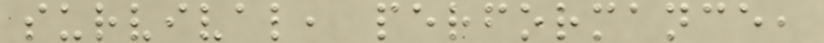survival, performance,
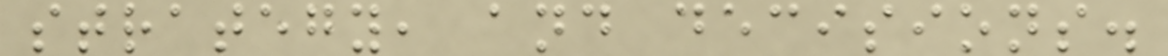strategy, and decisions.
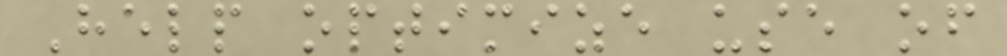Help optimize use of
